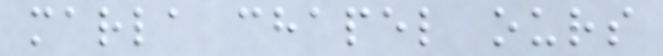marla chapel ours
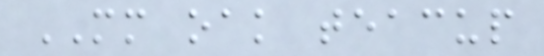MM oak teacup
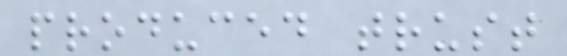produced trust
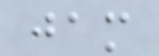jam
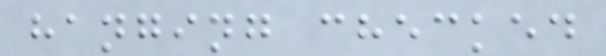hanging checked
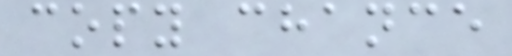copy chance
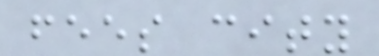fees city
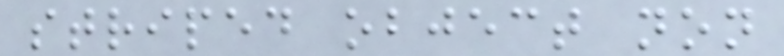striped object non
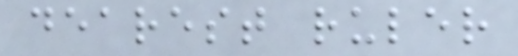dearest ruler
